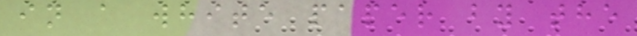in a white paper by the
